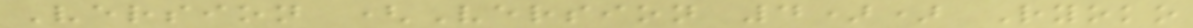Version (Version 4)) Ryoko
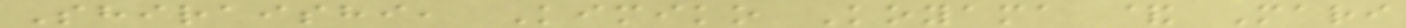Shiraishi, Kimiko Koyama & Mari
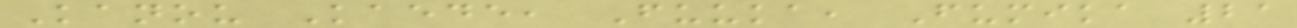Kanou Kaede, Fuuka, Fumika 21
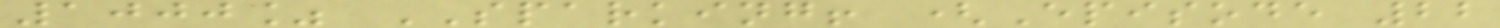1000% SPARKING! (Episode 22
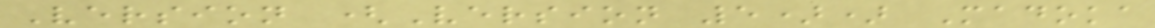Version (Version 5)) Madoka
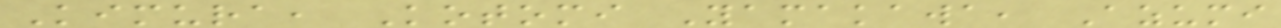Kimura, Kotomi Yamakawa, Azumi
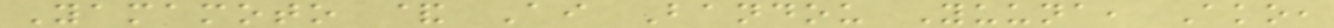Yamamoto & Ai Bandou Yuuna, Ako,
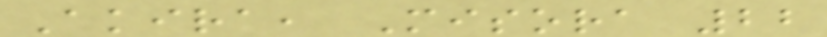Akira, Misora 22
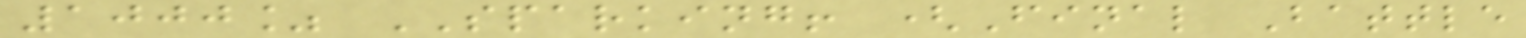1000% SPARKING! (Final Battle
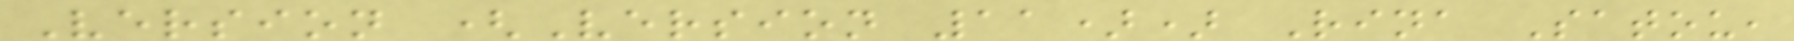Version (Version 11)) Rina Satou,
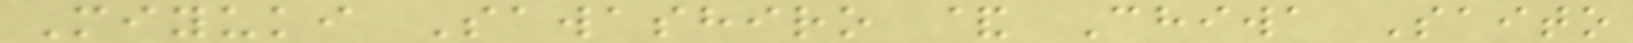Miyuki Sawashiro & Chiwa Saito
